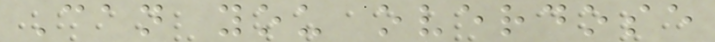Can you overdose
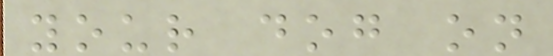your dog on
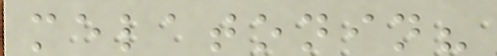melatonin?
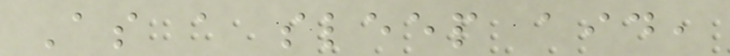As a sleep aid,
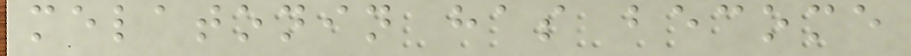melatonin has become
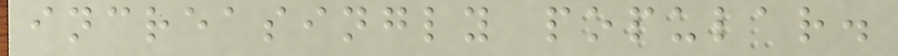increasingly popular.
